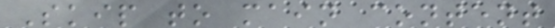Skip to main content
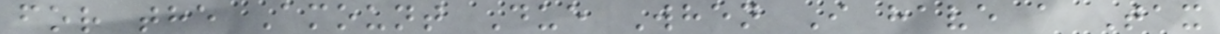for the Amount Due When I have a Tax
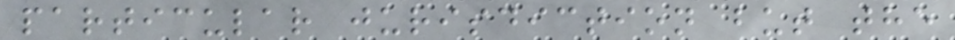particular jurisdiction but the
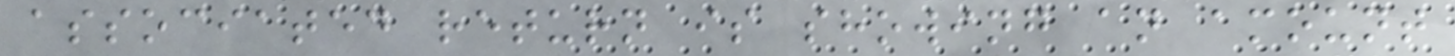associated return is showing an amount
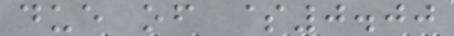due of $0.00
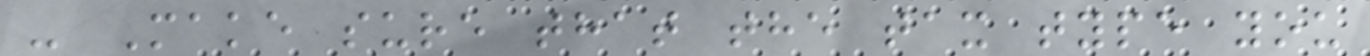- Make sure that the tax type you
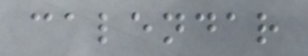calendar
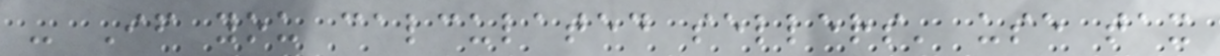- If you calculated sellers' use tax
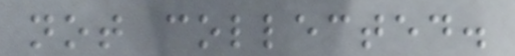not collected.
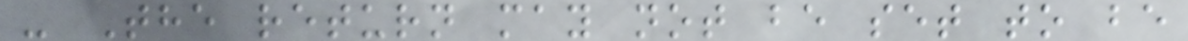- The return may not be set to be
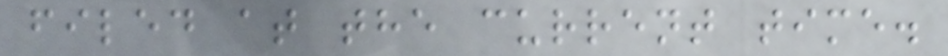filed at the current time.
